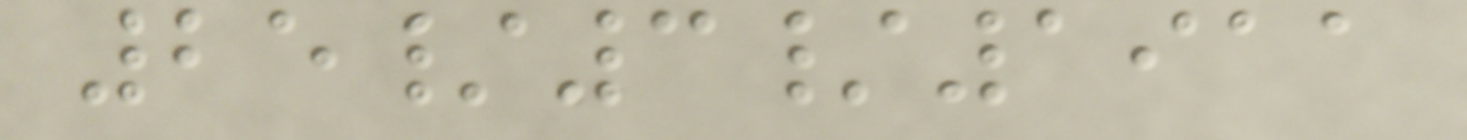25/3/1911
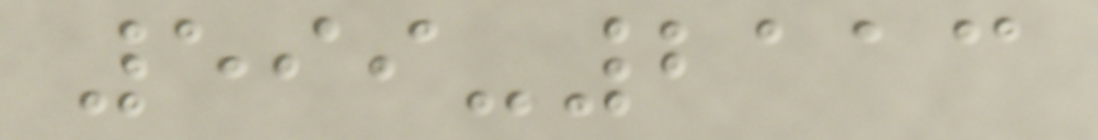599-2113
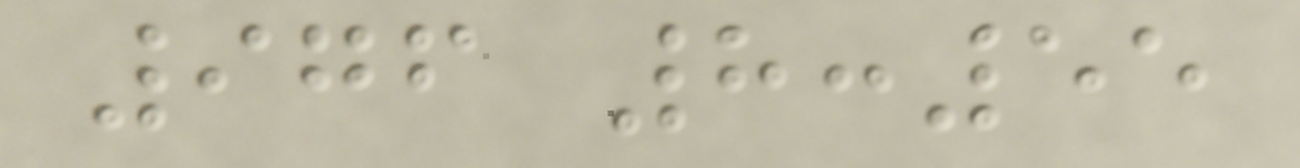976 8:55
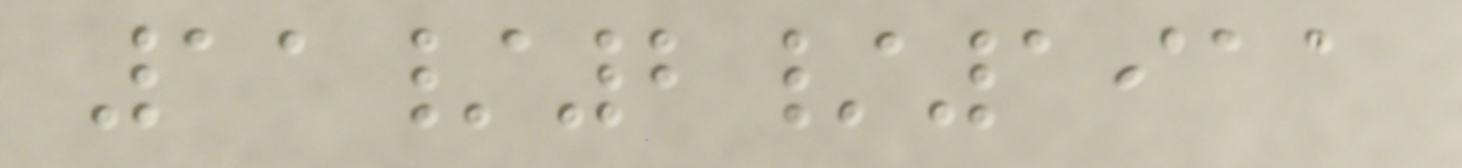11/2/1911
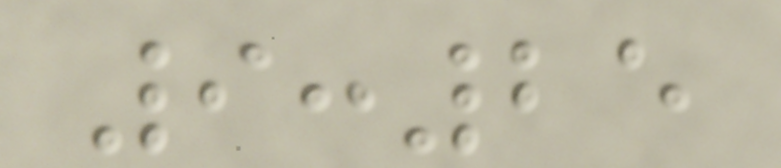9:25
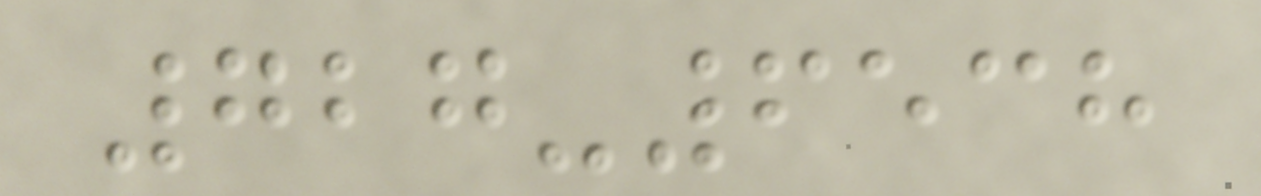727-6538
